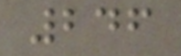246
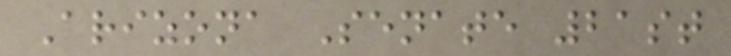Arizona Senate 21st
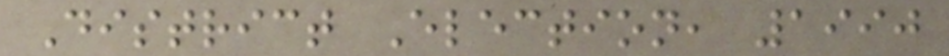District Election, 1990
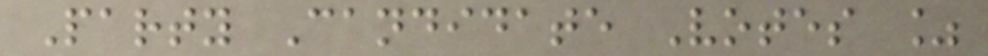Party Candidate Votes %
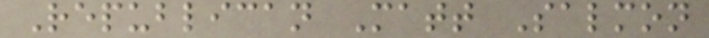Republican Matt Salmon
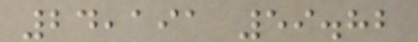24,191 59.82
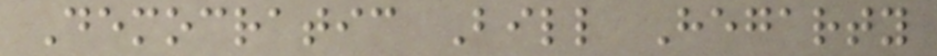Democratic Bill Hegarty
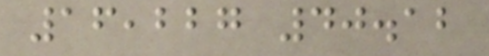16,227 40.12
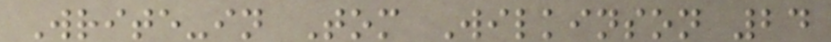Write-in Tom Wilkinson 24
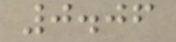0.06
